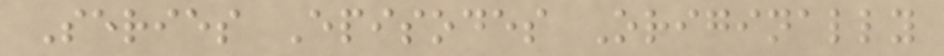Series Episodes Originally
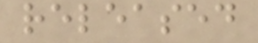released
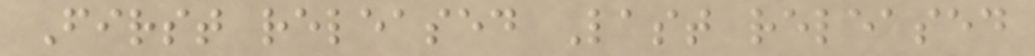First released Last released
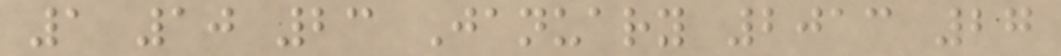1 10 23 January 2013 27
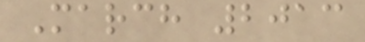March 2013
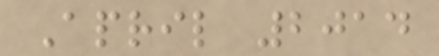April 2014
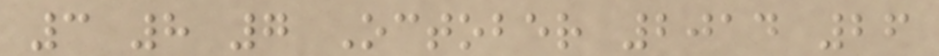3 8 7 October 2014 26
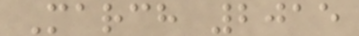March 2015
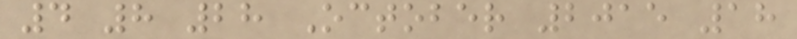4 8 28 October 2015 18
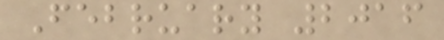February 2016
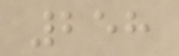258
